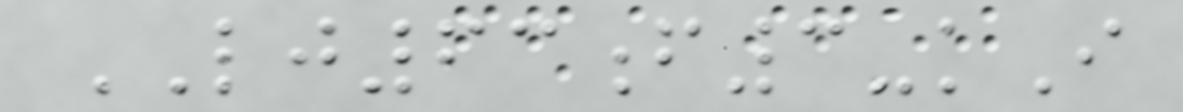LJ63f3-kI
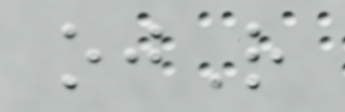ojR
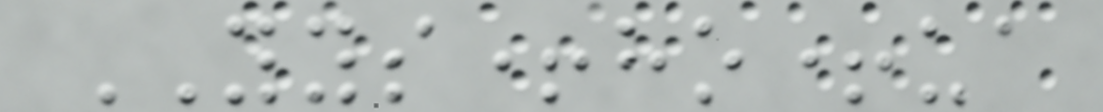YYS+ho+ua
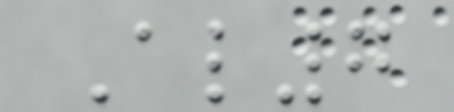Al7
